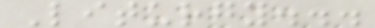Liturgy...
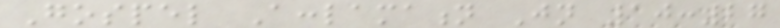Gospel Acclamation Jn 10:27
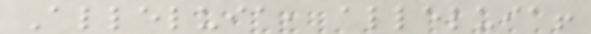Alleluia, alleluia!
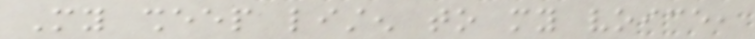My sheep listen to my voice,
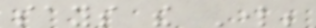says the Lord;
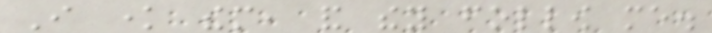I know them, and they follow me.
